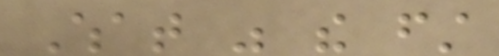What was the first
